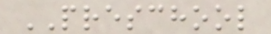PRESCHOOL
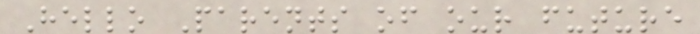Hello Parents of our future
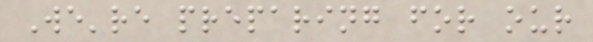We're preparing for our
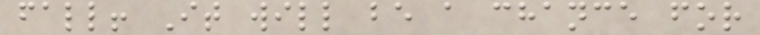fall! It will be a chance for
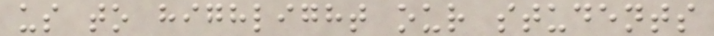us to highlight our students
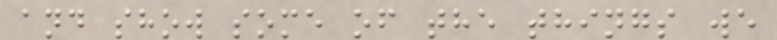and show some of the things we
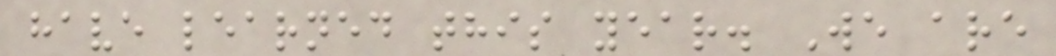have learned this year. We are
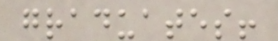graduates!
